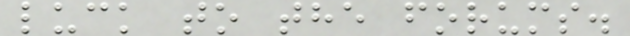luck to the forums.
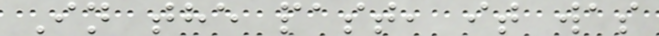In the past, it was
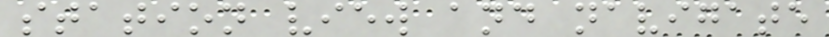station view and navigate
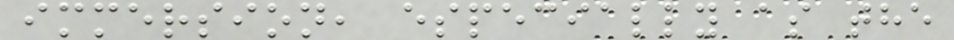immersion, especially as the
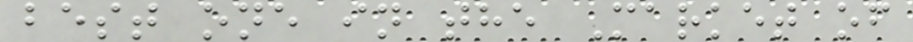best one in the Market of
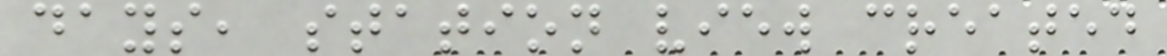days, station view created
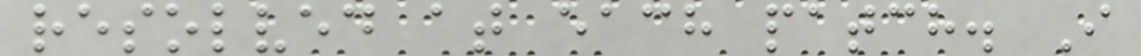resolved at each patch. I
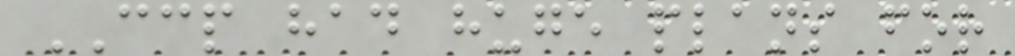CCP had huge plans for
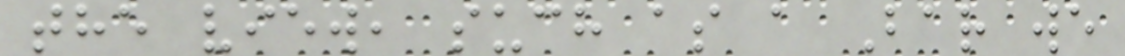the view, such as a Bar we
